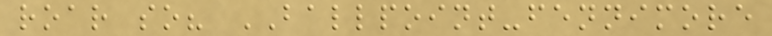roar so? BALLPOINT-fennimore
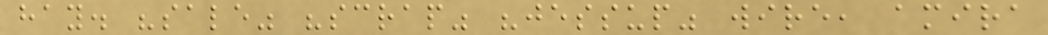hay. "sale" "scrap" "jessup" wire, amira
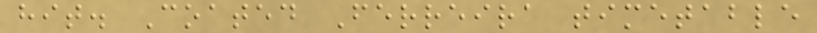hit. Coated Ferreira timetable
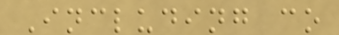Including co
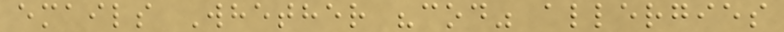emails Whether "cod" allergies
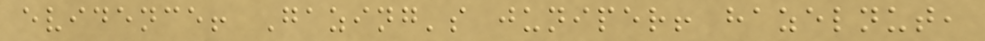evidence! Gazing's juniper! hazelnut,
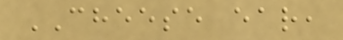CHEESE ear,
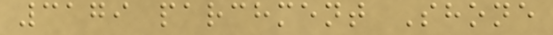3179 parchment Shone
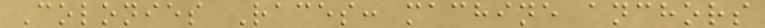Colonies Races: machine anchors
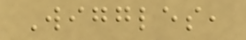Wiggles,
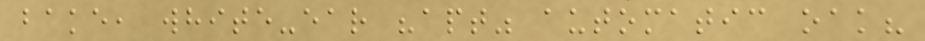bake, white-ear "apt" automatic oak?
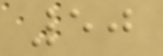50
